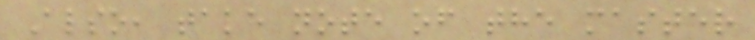Also, take note of the master
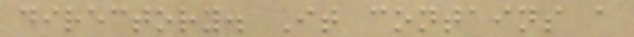directory. It contains a
